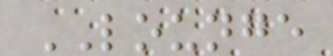LOUNGE
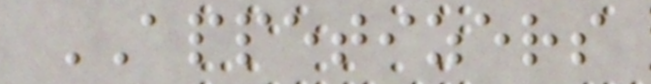APPETIZERS
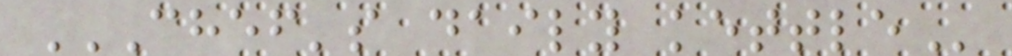CHEF'S DAILY KETTLE
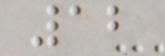12
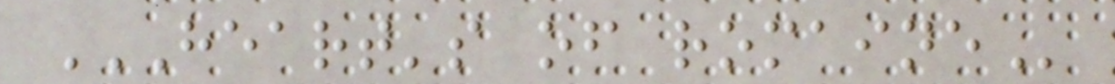HEART'S OF ROMAINE
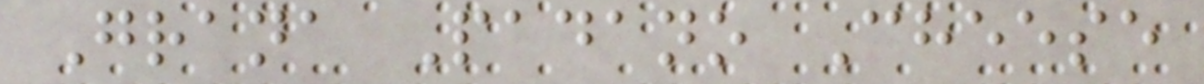Grana Padano Cheese
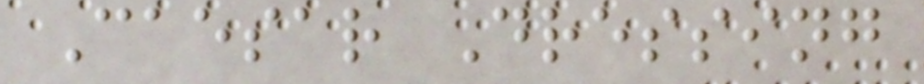Caesar Dressing
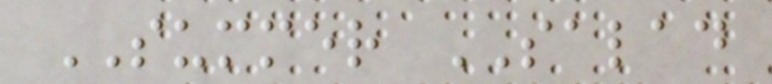SUMMER SALAD
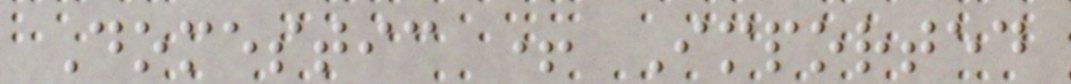Domestic + Imported
